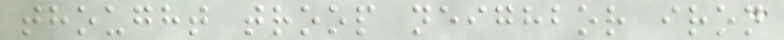thought troop neighbor iron
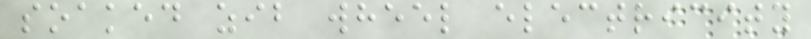soaked zib wheel electricity
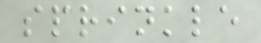sprinkle
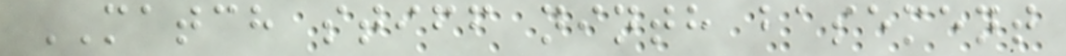MATCH stiff ninth basement
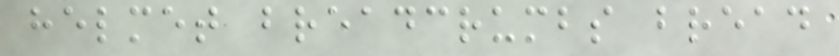helmet breadcrumbs bread
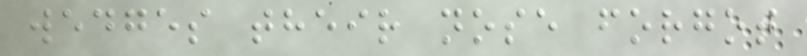wedges their nose forgot
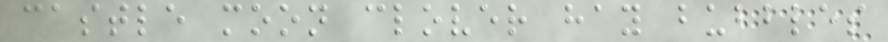castle moon clover hay bubbles
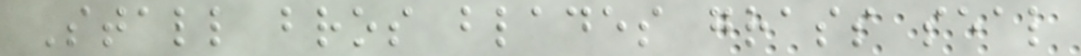Stall bros blades grass seal
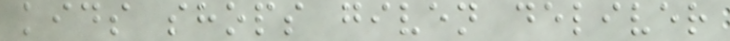kids shops given deliver
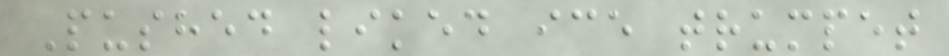Pushed liked ice trumpet
